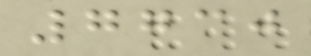7730
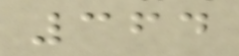364
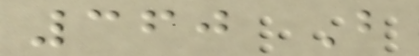360 B
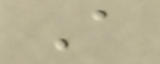A
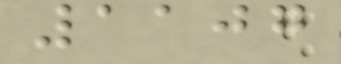1107
